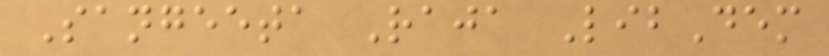Sangeeta Raja LibDem
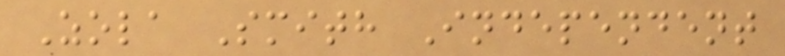Zola Smith Independent
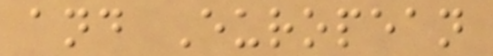and European
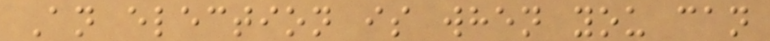An election is when you can
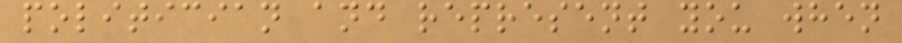politician and represent you when
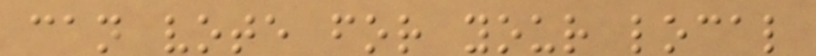can vote for your local
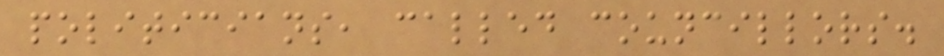politicians, called councillors.
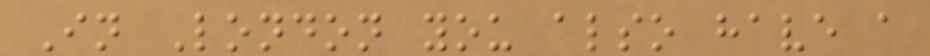In London you also have a
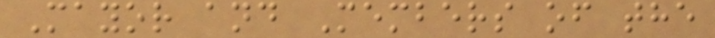Mayor and Members of the
